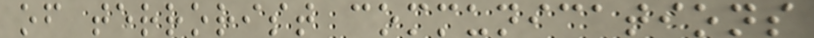of terrorist communications
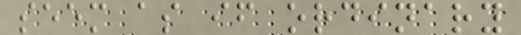seem as if ordinary
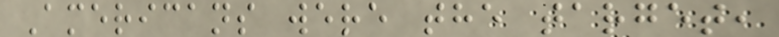Americans were the target,
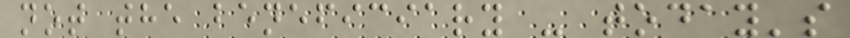not the beneficiary - today's
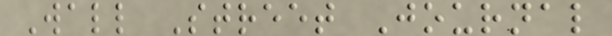Wall Street Journal
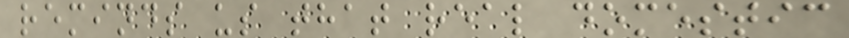reminds us that real domestic
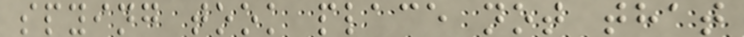spying took place not that
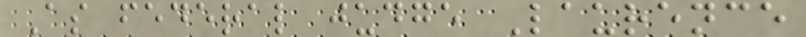As federal judge Laurence
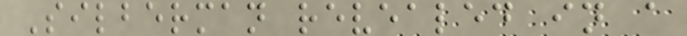Silberman revealed in a
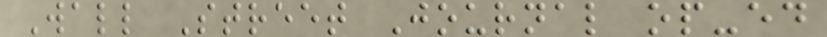Wall Street Journal op-ed
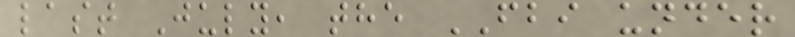last July, the FBI under
